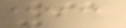91
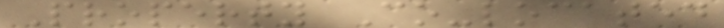Property Co-located
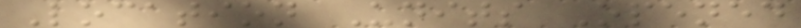Location Units Opened
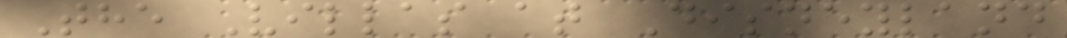The Villas at Disneyland
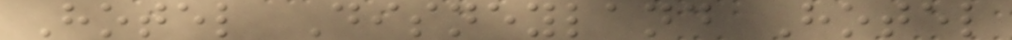Hotel Disneyland Hotel
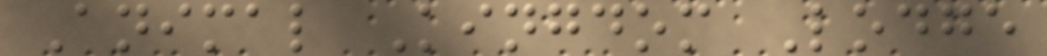Animal Kingdom Lodge
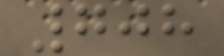708
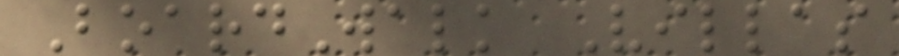BoardWalk Villas
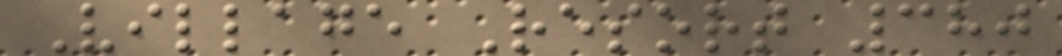Village Resort 380
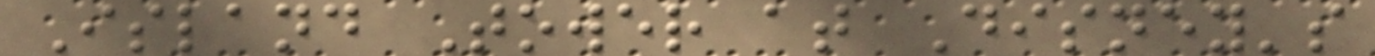Island Tower at Disney's
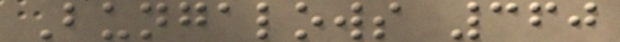Bungalows 360
